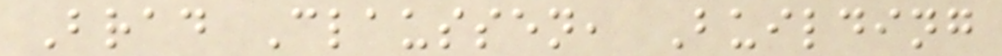Brad Claussen, Building
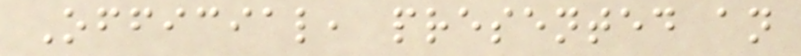Official, presented an
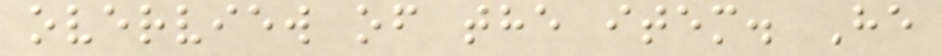overview of the item. He
